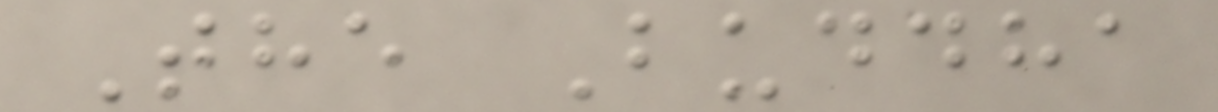The Buddha
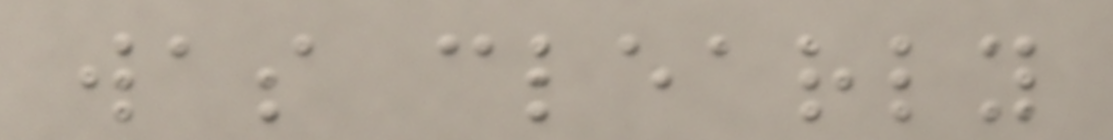was clearly
